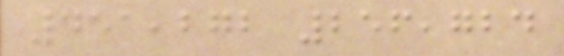451,272 256,724
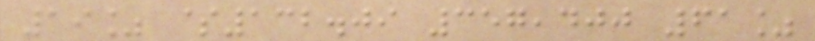19% $132.09 357,400 61%
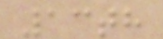13th
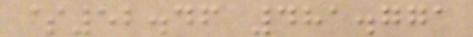$52.46 481.771
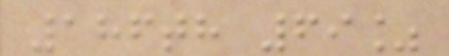186th 69%
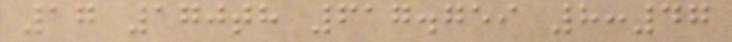17 170th 617.759 8:47
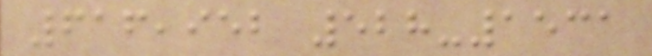616,952 528-1531
